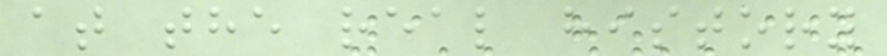at the real history
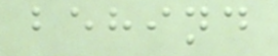behind
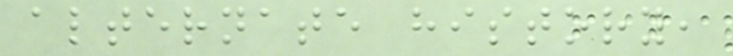alternate history,
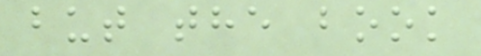but the book
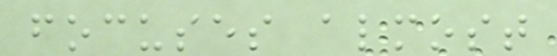focuses almost
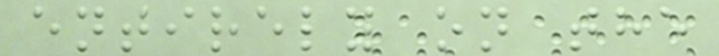entirely on the
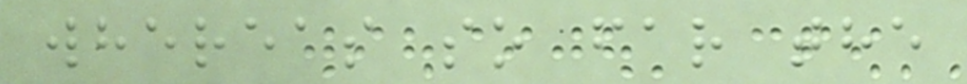whereas so far the
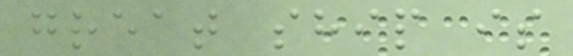great ship is
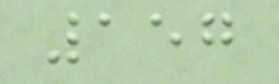157
